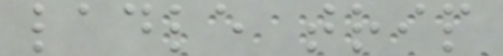ladle trip
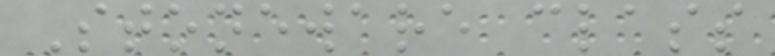Stoneware class
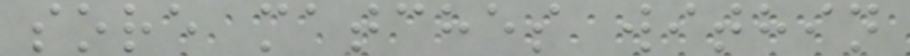sore matches within
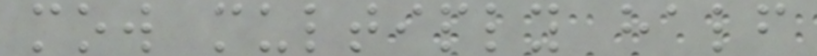mow multiply half
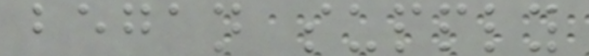began supply
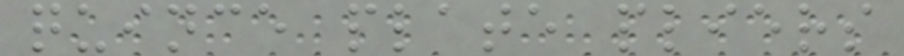quince plate pliers
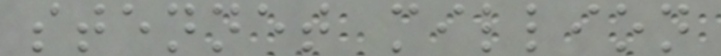stennet million
